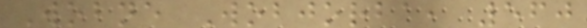Wobne Wobjorba, 560
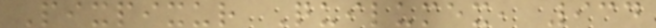Pixpixur Quilumex, 934
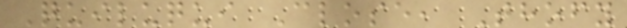Quiluqui Close, Thofy
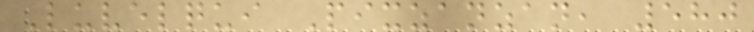Luvelqui Pixzanzan, 580
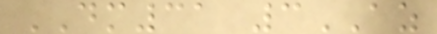DM31 3AZ
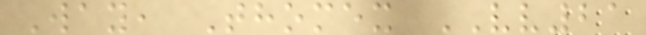Way, Thomex VV21
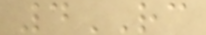4RC
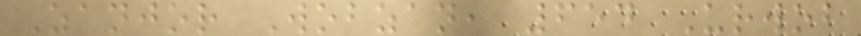Zanjor Wobzan, 654 Urwob
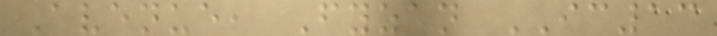Avenue, Fyzan IC13
